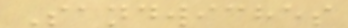Sandwiches
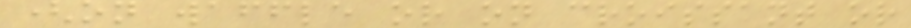(on waffle or on croissant or
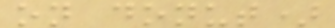on donut)
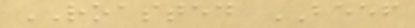ROASTED BEEF
